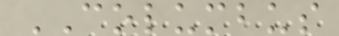COLUMBUS
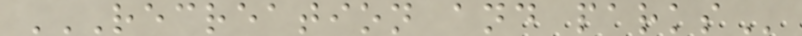RECREATION AND PARKS
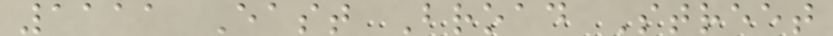1111 East Broad Street
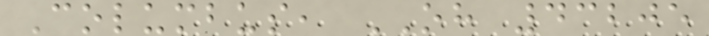Columbus, OH 43205
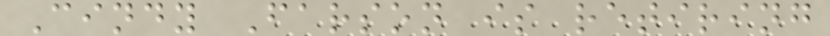Cindy Farson is retiring
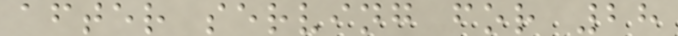after serving for 28
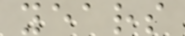years
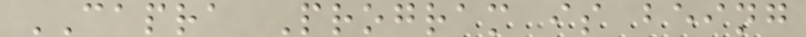CAPRA Program is being
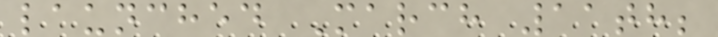launched March 11th;
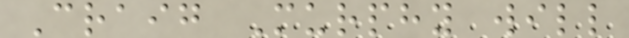Craig Murphy will
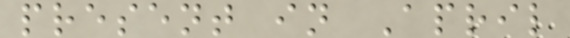present in April
